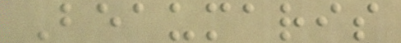Beaumaris
